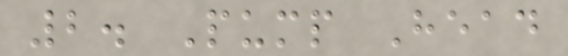2. Pump Head
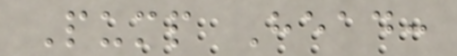Pump Head:
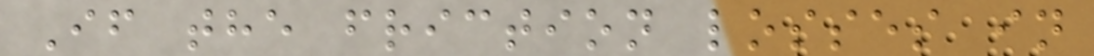If the friction losses in
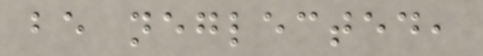be neglected,
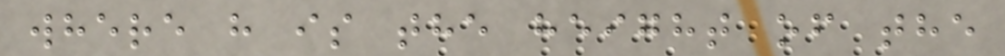where h is the height of the
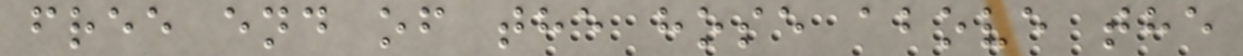free end of the hose above the
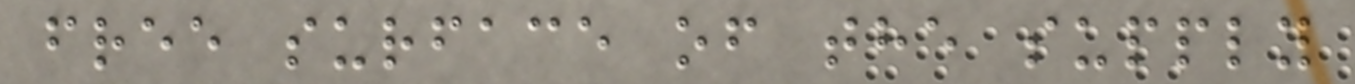free surface of the supply
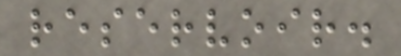reservoir.
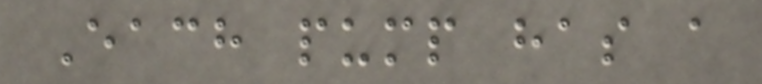Each pump has a
